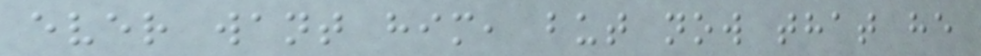ever want him, but now that he
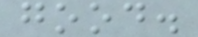good.
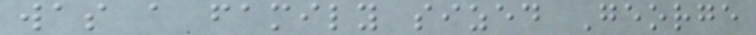was a family sized George
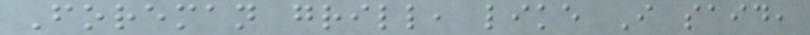Foreman grill, like I said,
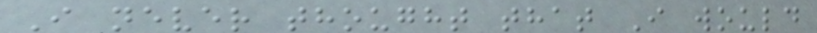I never thought that I would
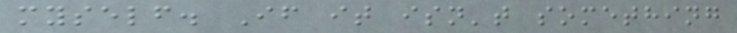myself. If it isn't something
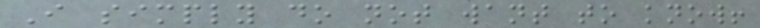I simply do not want to know!
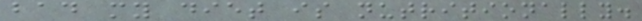bad my diet is nutritionally.
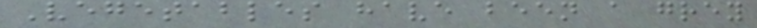Vegetables have been a grey
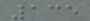135
